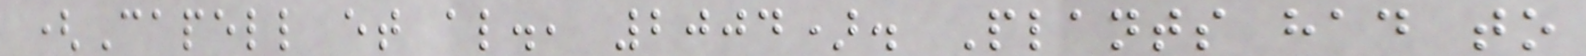(Capell et al., 2004). Plants had to
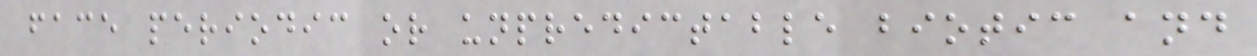face periodic or unpredictable biotic and
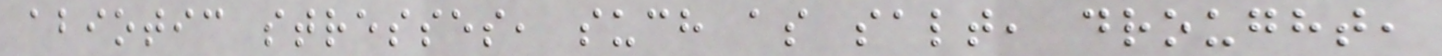abiotic stresses, such as salt, drought,
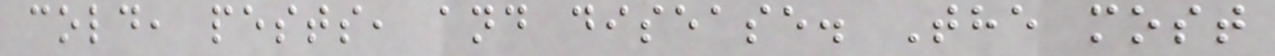cold, pests, and disease. The most
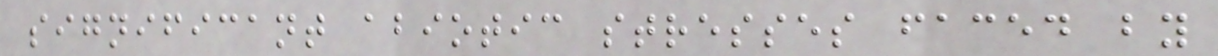significant abiotic stresses faced by
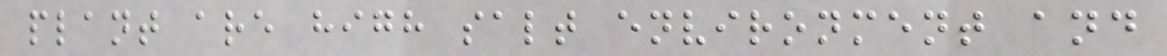plant are high salt environment and
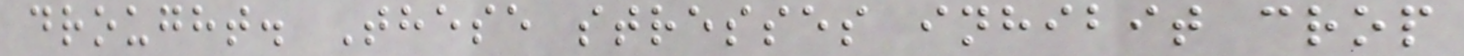drought. These stresses inhibit crop
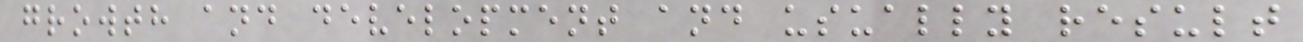growth and development and usually result
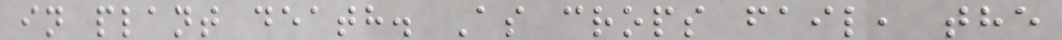in plant death. As crops fail, the
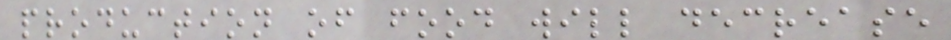production of food will decrease
